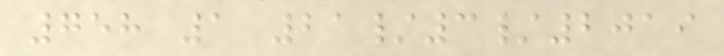758 1 21/3/2019
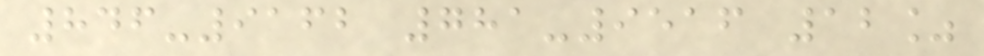846-9162 781-9516 12%
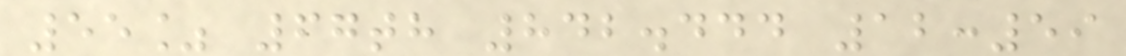55% 67th 842.444 12:59
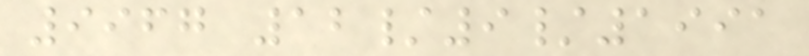9967 12/9/1991
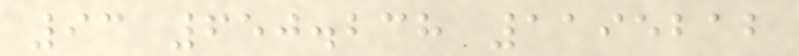93 650.238 1195212
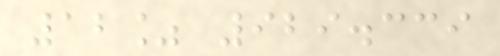12% 929.339
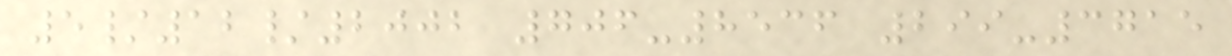5/12/2002 706-8536 299-3715
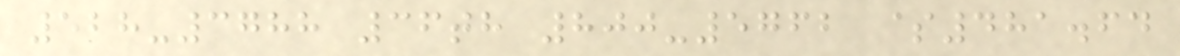528-3788 36th 800-5762 $481.64
